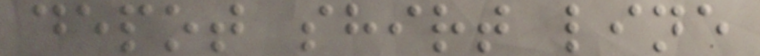depot shirt line
